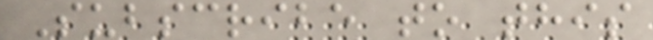Subscribe to this
